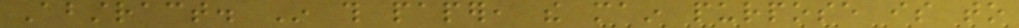Abstract. In this paper, the main purpose is to
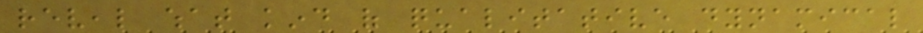reveal what kind of qualitative dynamical
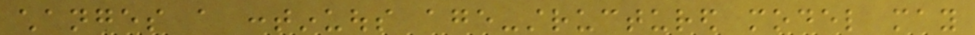changes a continuous age-structured model may
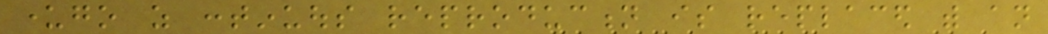undergo as continuous reproduction is replaced with an
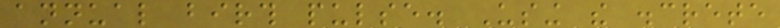annual birth pulse. Using the discrete
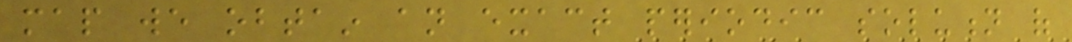map we obtain an exact periodic solution of
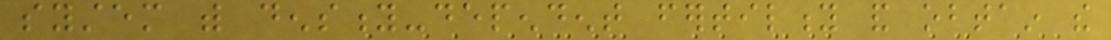system with density-dependent fertility and obtain the
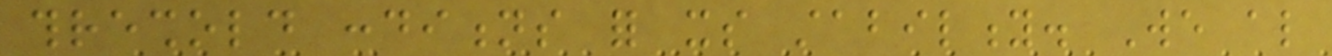threshold conditions for its stability. We also
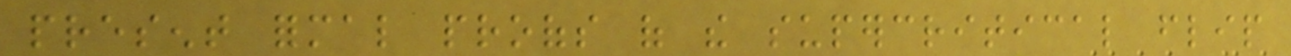present formal proofs of the supercritical flip
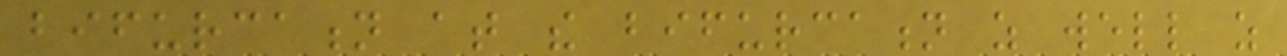bifurcation at the bifurcation as well as
